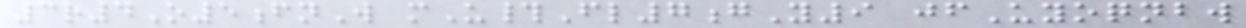3r4O5fnW mU#Fl7gY9 jfUyoqnbw
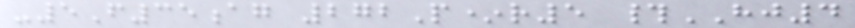-5F35ag 272P*r5 #HJ4
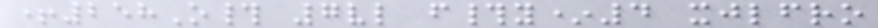+258O# 7vl f#y*4 xjlfro
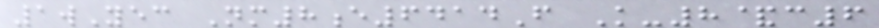1wYec Nm8e6414F K-8&c6
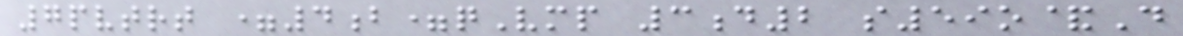7pvtrt =4b=qVmp 3d2 s59o&D
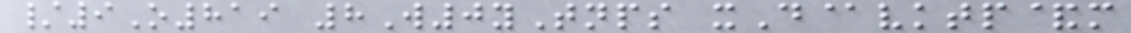/9O819 8W0yTnps xD@vktp&m
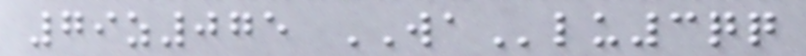79z075 WAlu3qq
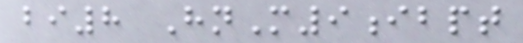bi8 HnM9ibpt
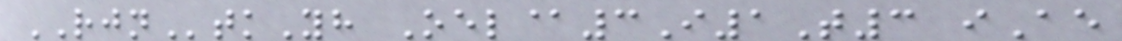RJNtkYh Oel@3I1T3 iAe
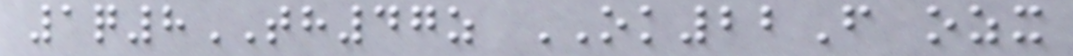1q8TH47z OK22F ozx
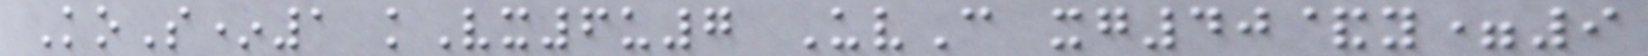KoS*1 kVx6u7 UvC xg40&y=9
